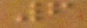6
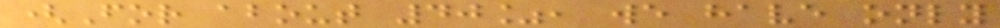(For about 40%, we have only
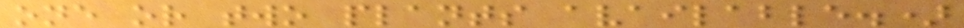one or two plants available.)
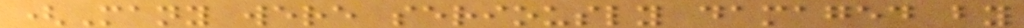(Many were seriously damaged by
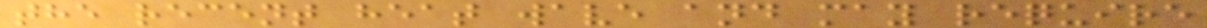the recent heat wave and may require
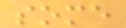some
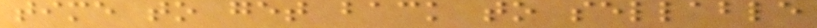time to get back to sellable
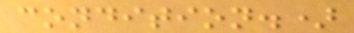condition.)
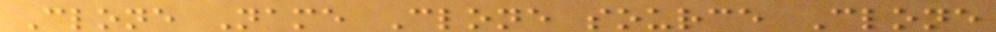Clone Name Clone source Clone
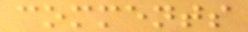comments
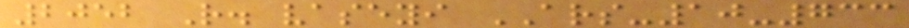2052 R. vaseyi ARS-10-733
